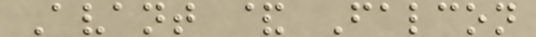Avant & Falcon
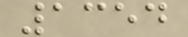1354
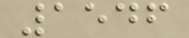1546
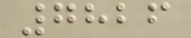7826
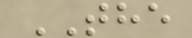THE
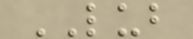LUB
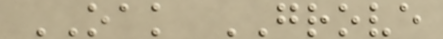OAK GROVE
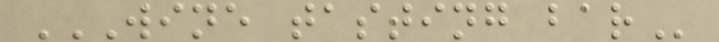WINE TASTING BAR
